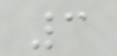3
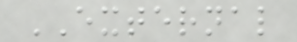EXTERNAL
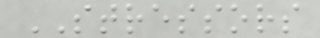STRESSORS
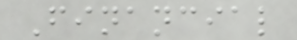Financial
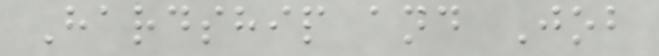Hardship and Job
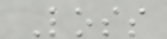Loss
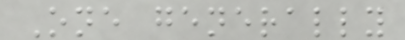One generally
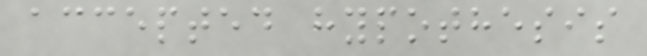accepted hypothesis
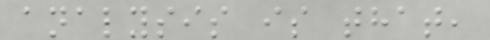analysis is that,
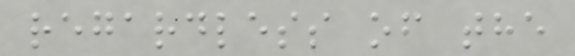regardless of the
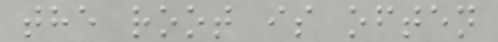the root is often
